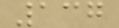137
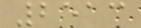2513
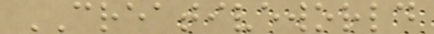CREATIVEWORLD
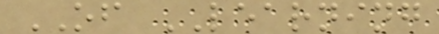OF LEARNING
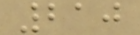210
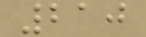210
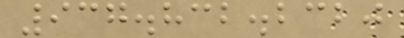937.832.2320
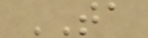TA
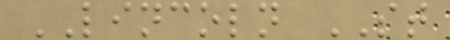LINCOLN ST
